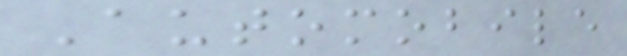Automobile
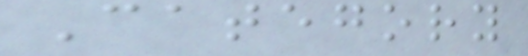Category
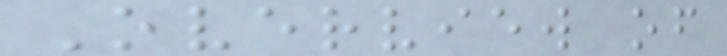Overview of
